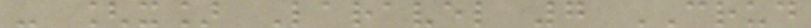- [x] Laravel 7 CRUD
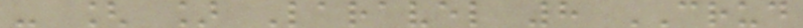- [ ] Laravel 8 CRUD
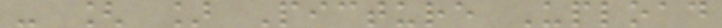- [ ] Picture Upload
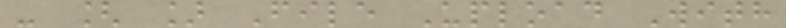- [ ] File Upload With
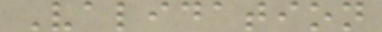Validation
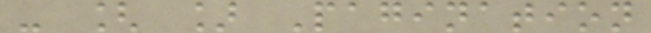- [ ] Pagination
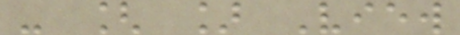- [ ] View
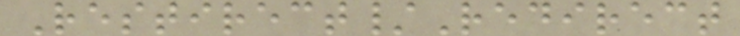Restirect/Redirect
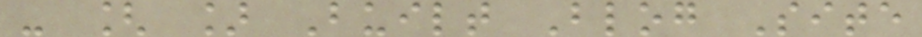- [ ] Built Blog Site
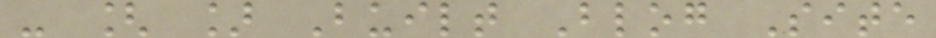- [ ] Built Blog Site
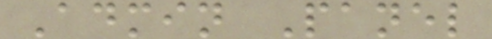Admin Panel
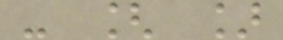- [ ]
